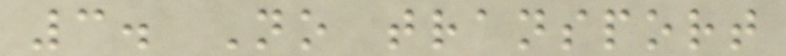3. No transport
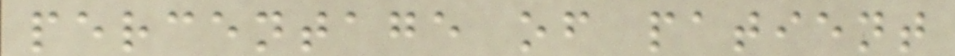percentage of patient
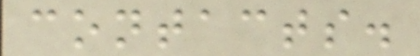contacts.
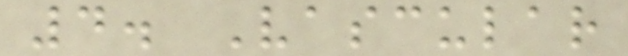4. Vascular
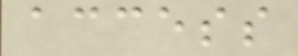access
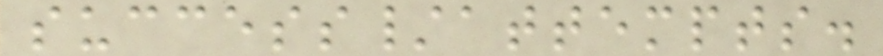success/attempts.
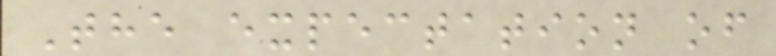The expectation of
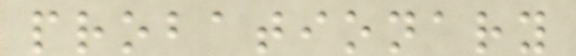probationary
